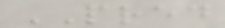PRED
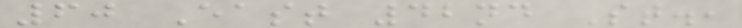60 East 42nd St.,
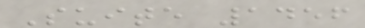Suite 1456
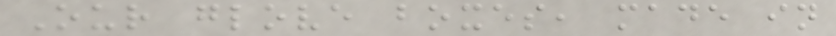Our glove boxes, made in
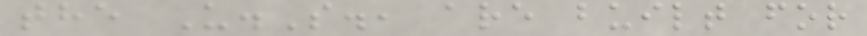the U.S., are built for
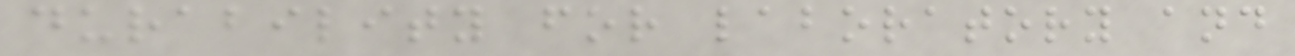durability for laboratory and
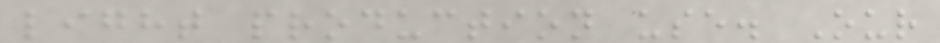light production use. Our
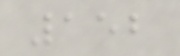152
